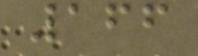166
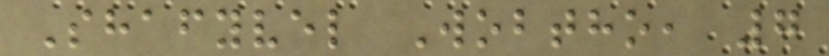Shafyvel Wobtho, 7
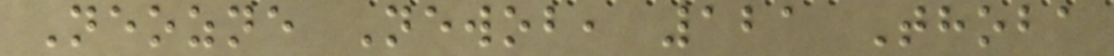Neozne Newob, 121 Thoba
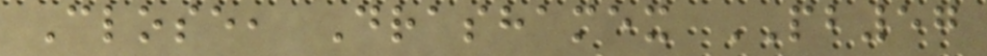Close, Drashamex PB57
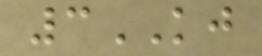3KJ
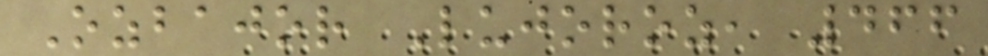Ozbajor Lujoroz, 466
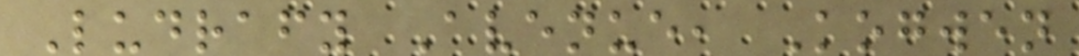Ludrafy Avenue, Kogwen
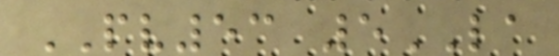PV53 5LA
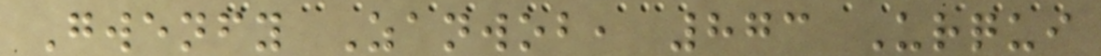Gwenfy Zanwob, 873 Urqui
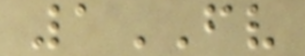1FV
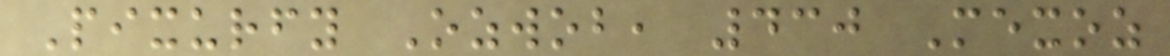Pixurfy Ozwob, 430 Mexoz
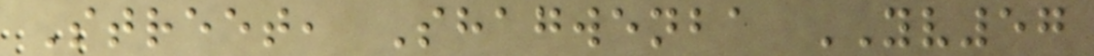Street, Shagwenba YV57
